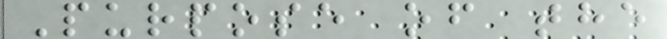Purpose of the
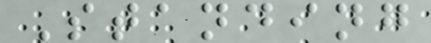Standing
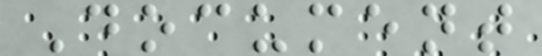Document
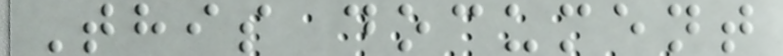This document
